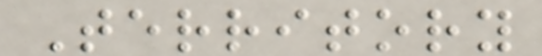Territory
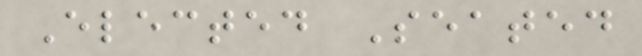Elected Seated
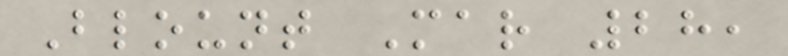Blount Mar 28,
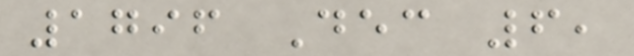1796 Dec 6,
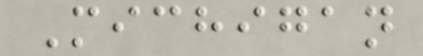Michigan
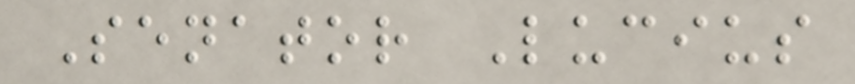Senator Lucius
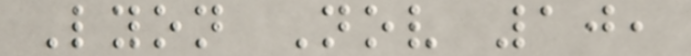Lyon Nov 10,
